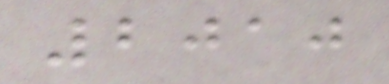2010
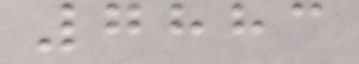7883
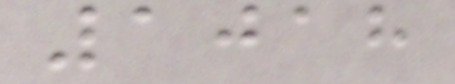1018
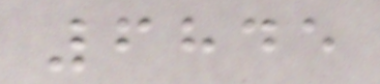6845
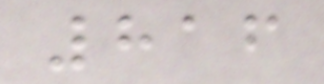816
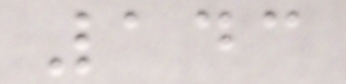143
